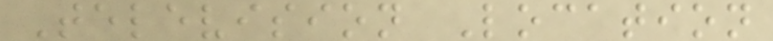Television Location
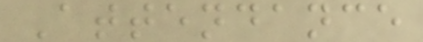Attendance
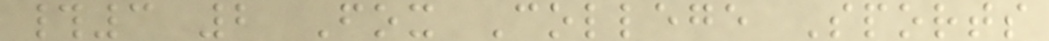#3 2 Fox College Sports
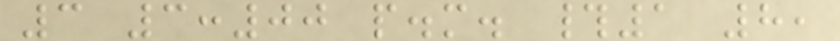3 3:00 p.m. #1 8,
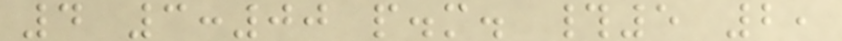4 3:00 p.m. #5 2,
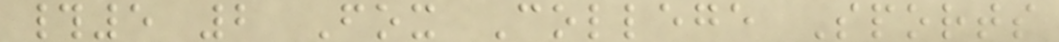#5 2 Fox College Sports
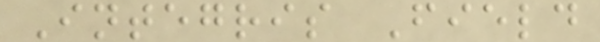Integris Field
